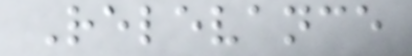Relevance
